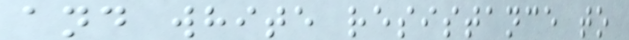and white resistance to
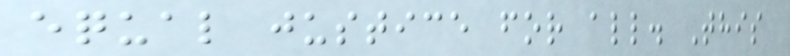equal justice for all. This
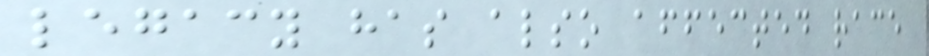legacy has also affected race
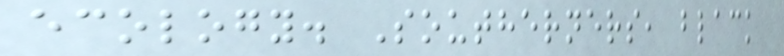ecology. Southerners, black
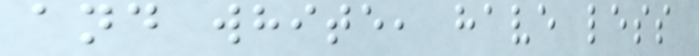and white, have less
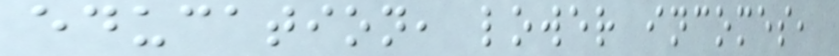education, lower incomes,
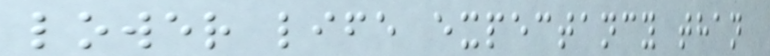lower life expectancy than
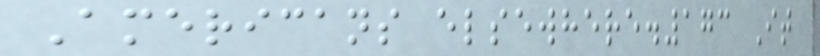Americans elsewhere.173 It
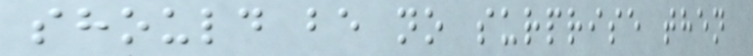should be no surprise then
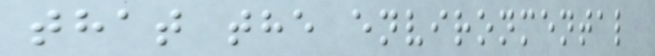that the environmental
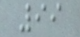99
